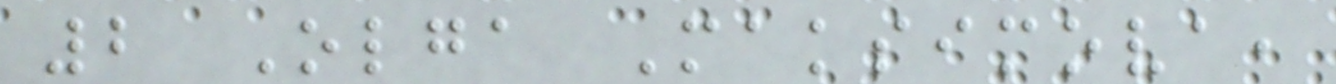2 Olga Maksimova,
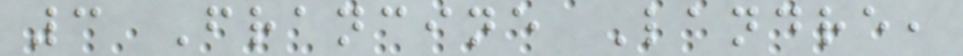3 Francine Landre,
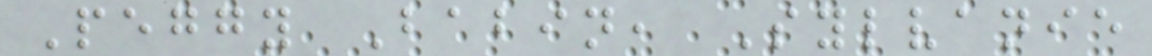Peggy Babin, Sylvanie
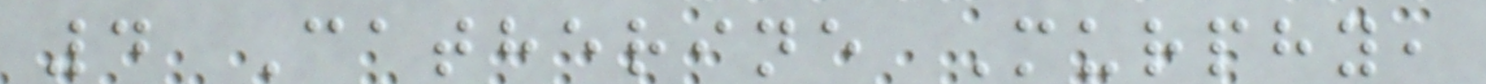4 Catherine Murphy,
